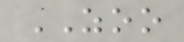ZOO
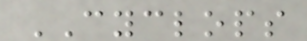CYCLOPS
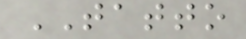TATTO
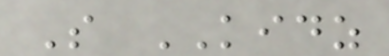S KIDZ
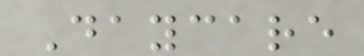Daycare
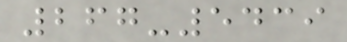267-5439
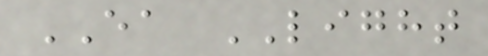EA LIGHT
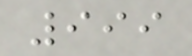999
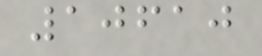10610
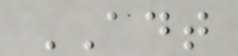ADT
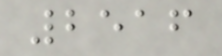2516
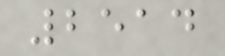2514
